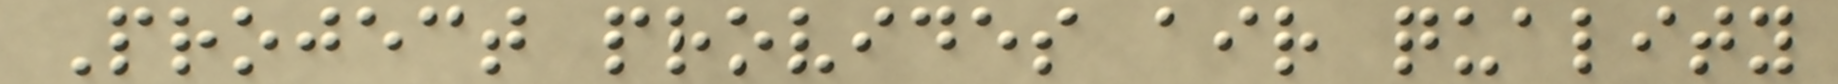Project provides air quality
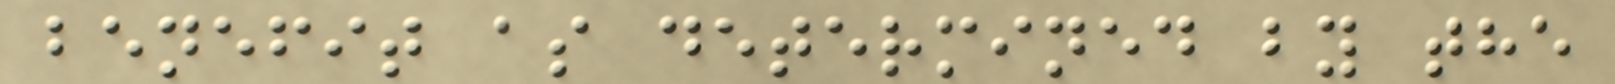benefit as determined by the
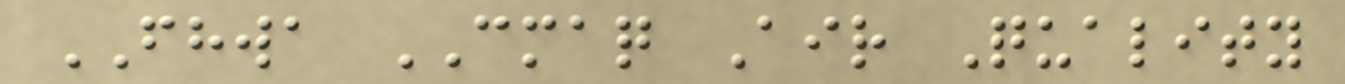FHWA CMAQ Air Quality
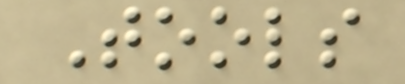Tools
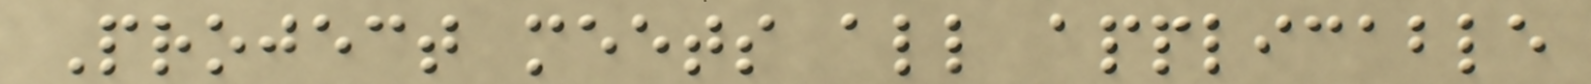Project meets all applicable
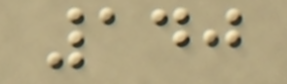140
